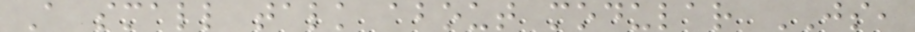A small talk about modular JS,
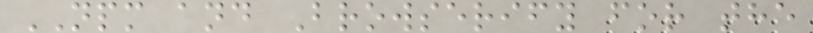NPM and Browserify for the
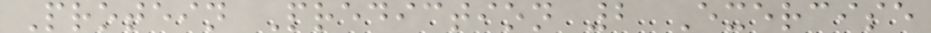Protein Prediction 2 Exercise
